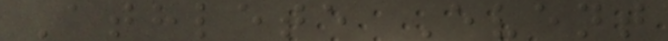Athlete Event
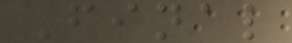Final
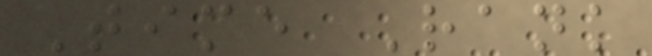Time Rank
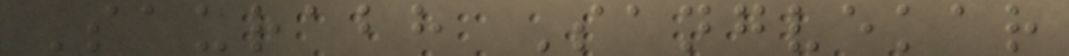Saurabh Sangvekar
